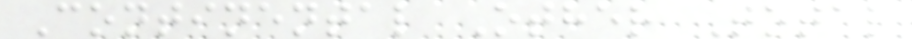Continental Other Total
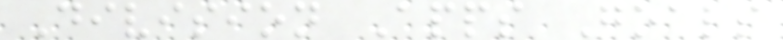Division Apps Goals
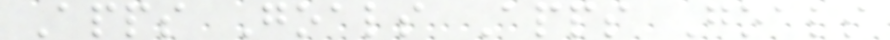Apps Goals Apps Goals
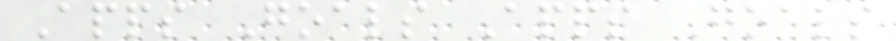Apps Goals Apps Goals
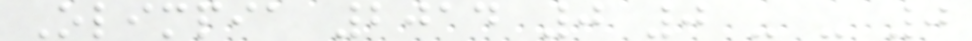Olimpia 2014 0 0 - - 0
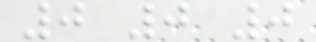0 0 0
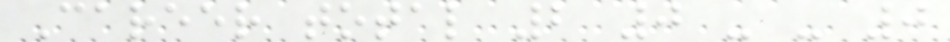Career total 2 0 - - 0
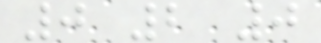0 2 0
